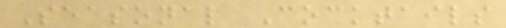Seasonal Cocktails
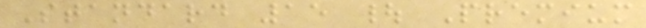Standard 15 | Premium
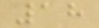18
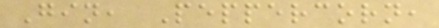Gin, Peppercorn,
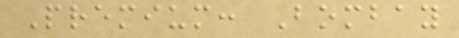Premium: Bombay
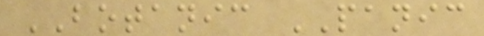BOTANIC PANIC
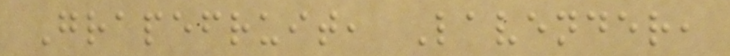Grapefruit, Lavender,
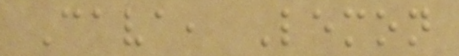Cava, Lemon
